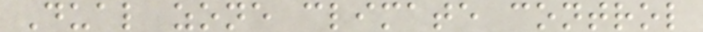Dual zone climate control
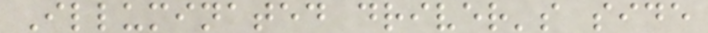Illuminated driver's side
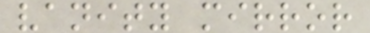vanity mirror
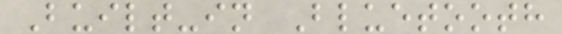Built-in Bluetooth
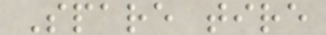Spare tire
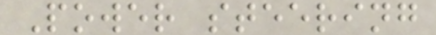Power steering
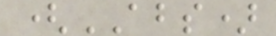(ABS)
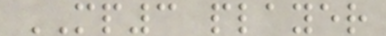MP3 player
